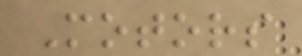Motors
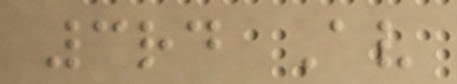3rd Av
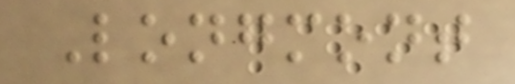Longmont
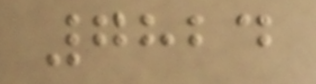7824
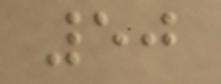50
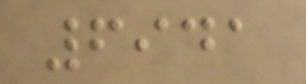6941
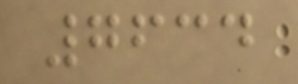7634
